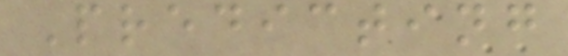Predicting
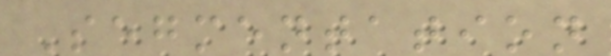Segmentation
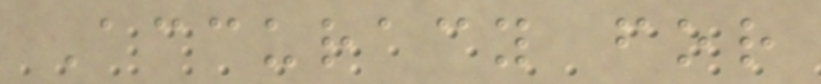Accuracy for
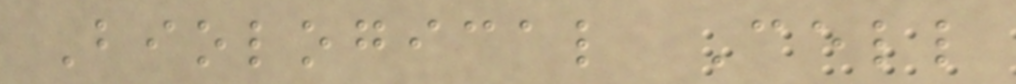Biological Cell
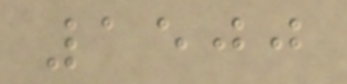1500
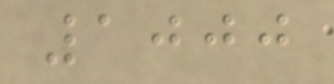1000
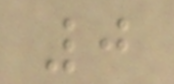0
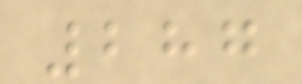287
